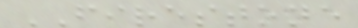FIRESTONE
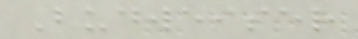Budweiser
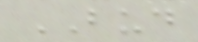BUD
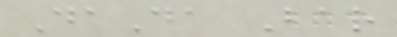DaDa Bar
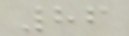86
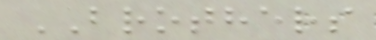BROTHERS
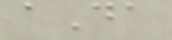aDa
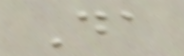Da
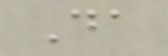Da
